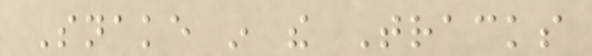Snake in the Tracks
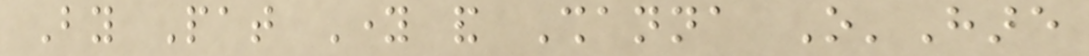By Pat Young and Shanna O'Hare
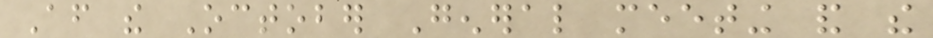After the October General meeting and the
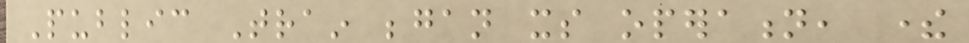Public Train began its operation, there
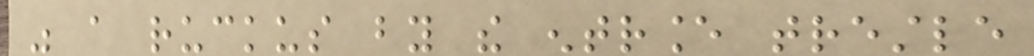was a ruckus by the entrance trestle
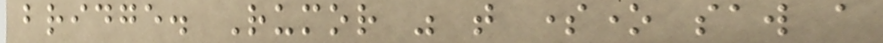bridge. Rumor was that someone saw a
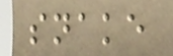snake
